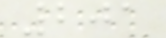201
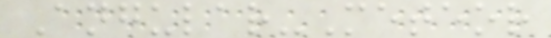Angular-Meteor
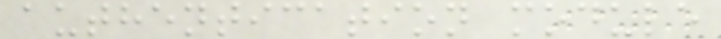authentication module
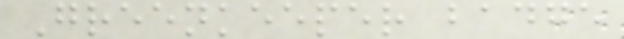Greenkeeper badge
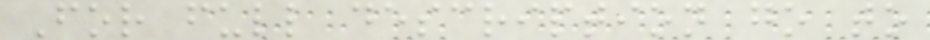For full description go to
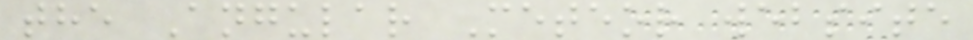the Angular Meteor website
